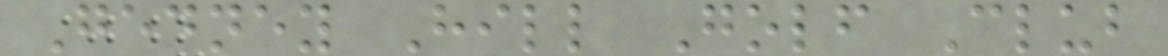Gedney Hill Golf Club
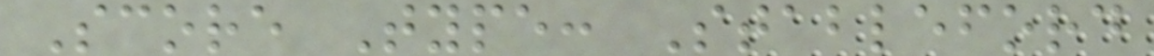Score Type: Stableford
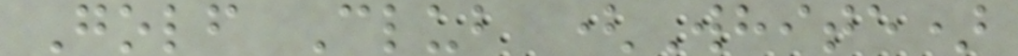Golf Club (White)
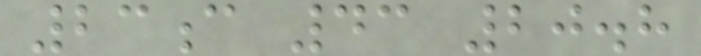23c 43 20.8
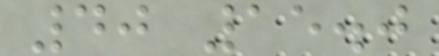40 15.0
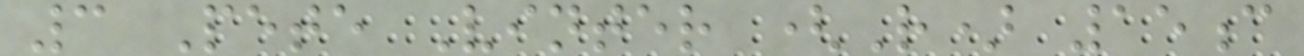3 Pete Vinter (R) 15c
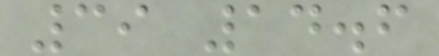39 14.6
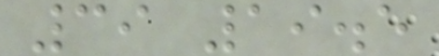39 19.5
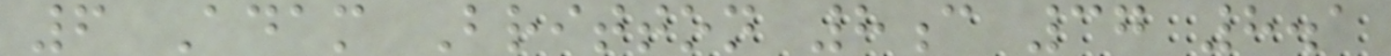6 Adam Britton 8c 37 8.1
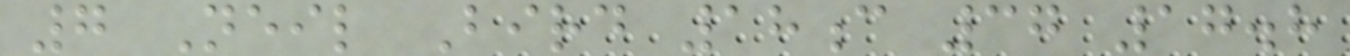7 Neil Bird 18c 37 17.8
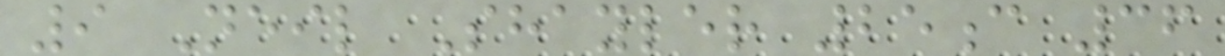9 Neil Shayler 25c 36
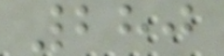280
